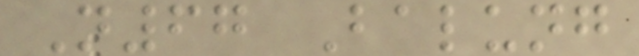N67 Balung
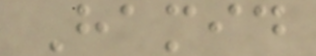Hamid
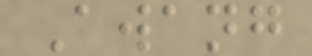Awang
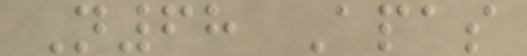N68 Apas
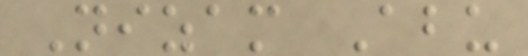Nizam Abu
